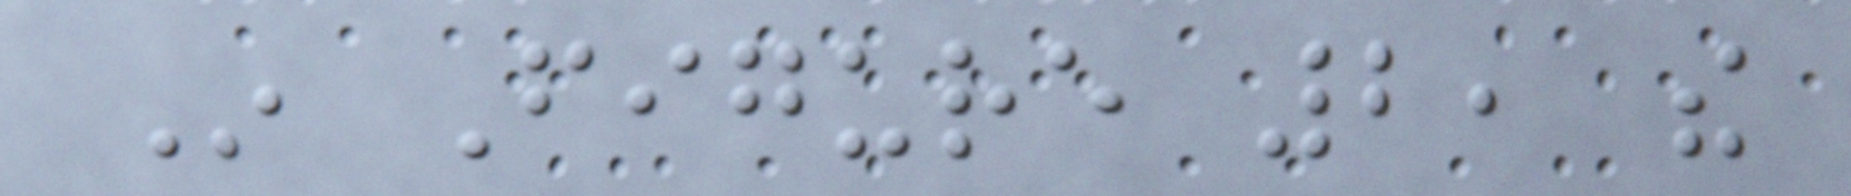In Figure 2, the
